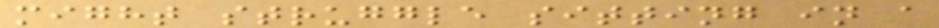might struggle sitting in a
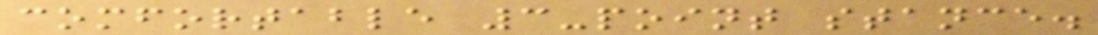comfortable 3-point stance.
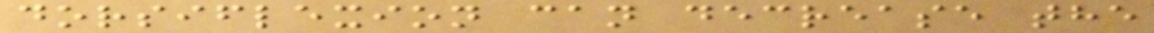dorsiflexion can decrease the
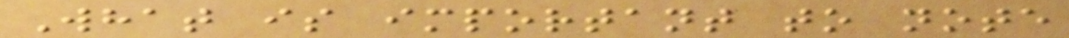What is important to note
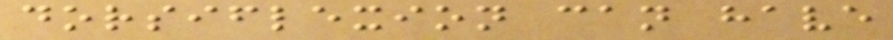dorsiflexion can have
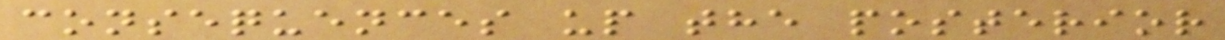consequences up the posterior
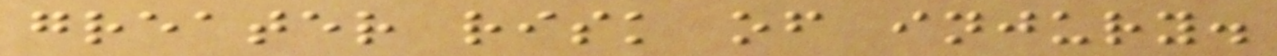greater risk of injury.
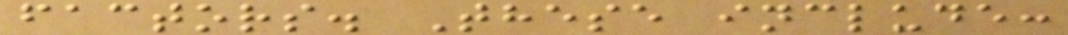factors. These include:
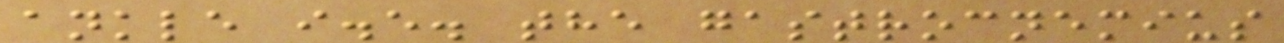ankle i.e. the gastrocnemius
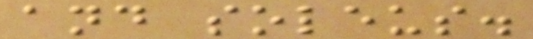and soleus.
